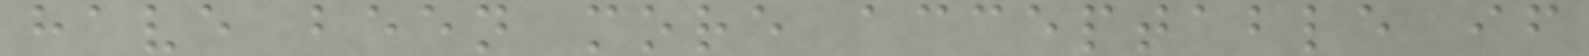have been more acceptable if
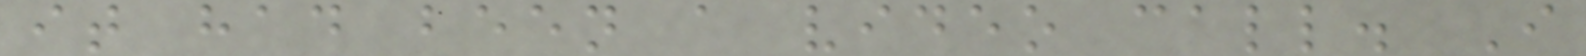it had been a video call. I
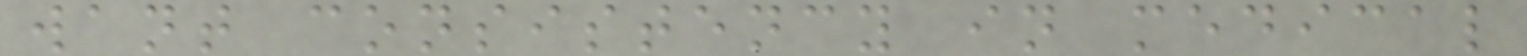want consistency in medical
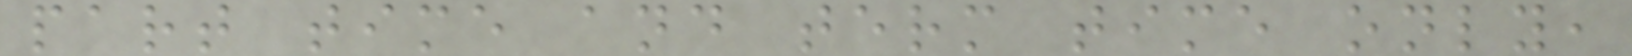part time and term time only,
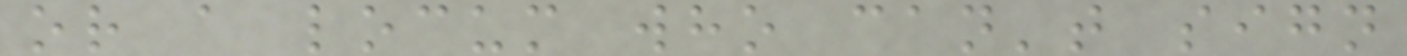or a locum who can't sign
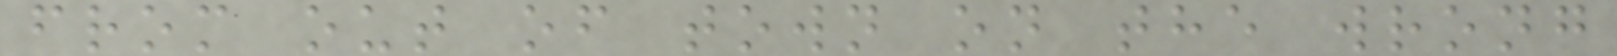from out of town on the wrong
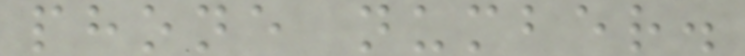phone number.
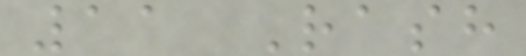11 Rash
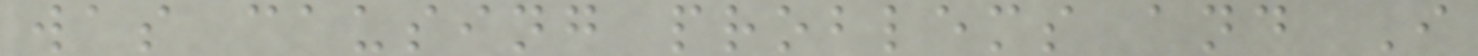was causing problems and I
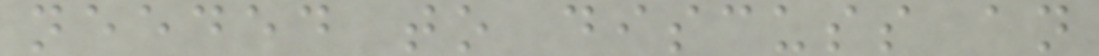needed to discuss an
